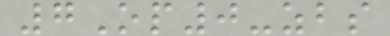7Op0-zbs
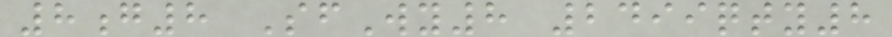8g8 SfWy8 2499qty8
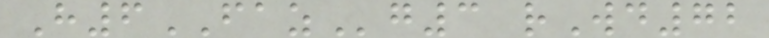H6FAZg3 rWd72
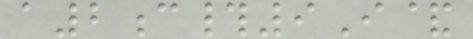a2c#9I&
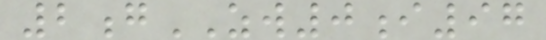2gZW0i97
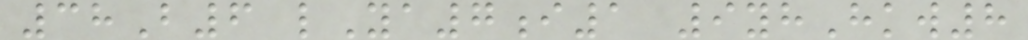38B6 lYa7i1 9yhHkw8
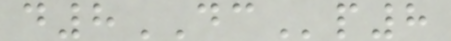d8DCp8
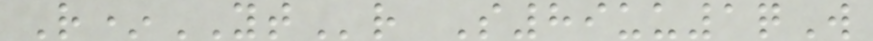R*YTr S89uu1qW
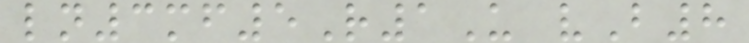ln3mf5R1U vB8
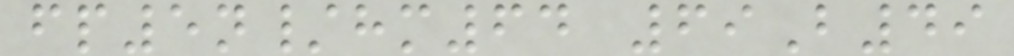fp5n/hm64 69B49
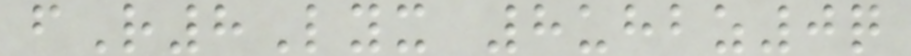fR8Lyx 8uhbz0q
